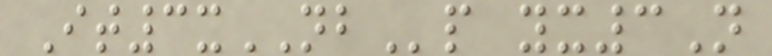It3xNBp yx3N
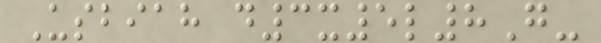Usbiah d3x5l8G-
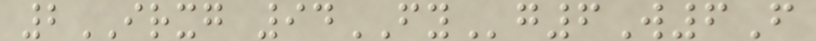2IRXG 94FYg6W6F
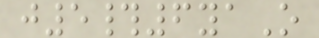j5#6yaO
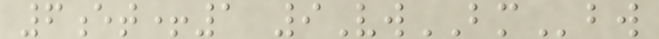6et+1 9VwBMbw
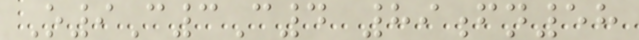O9C3C4 89fn58
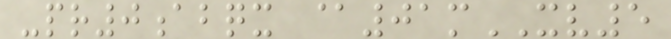-pr0abqx @01mXV5
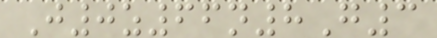J0z66n8G3
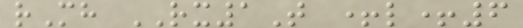rMh RX1T +l+6
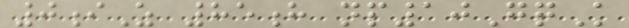0iZ 85h np10GqK
